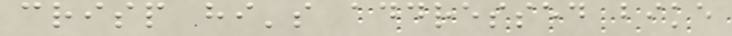crisp hi's addressed bike
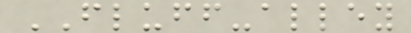FLUFF-alley
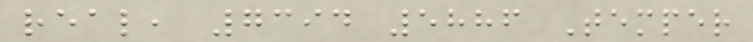real, 7394 5886 Temper
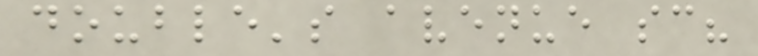double's avenue sc?
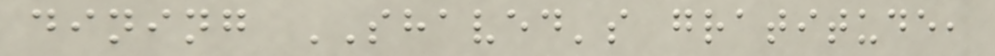dining SHAVED's gratitude,
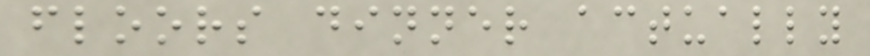floors dinner actually
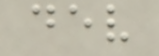dev
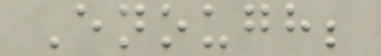Enough;
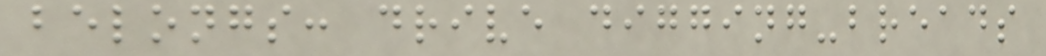belongs: drive digging-breads
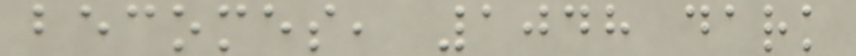becomes, 1048 dark
